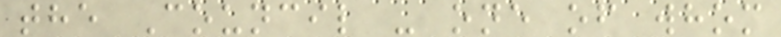the Council - one of whom
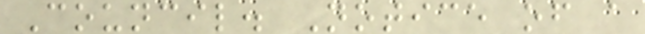Council. Notice of a
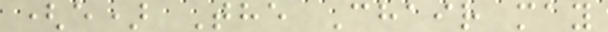(e) The Chair may
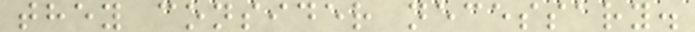they consider necessary.
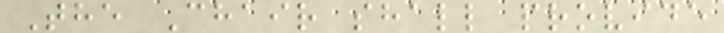The Chair shall provide
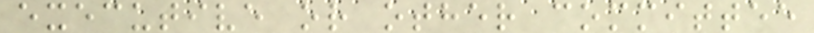executive or other committee
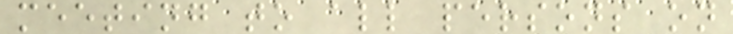meeting to all persons on
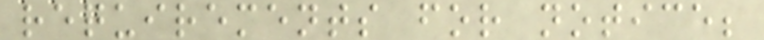requirements for notice;
